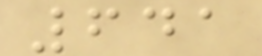641
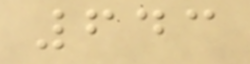643
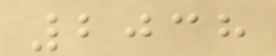2038
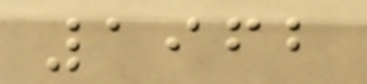1962
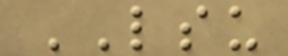LSU
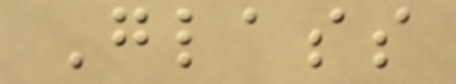Glass
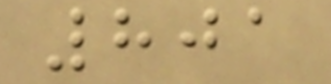801
